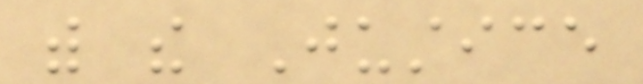with the Justice
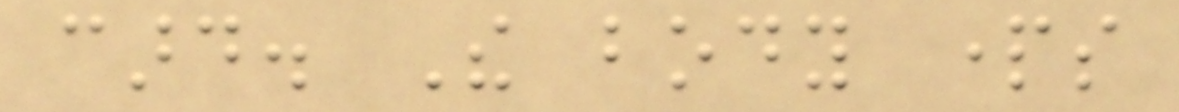card. The body parts
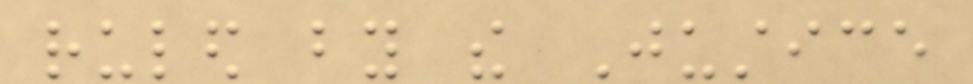ruled by the Justice
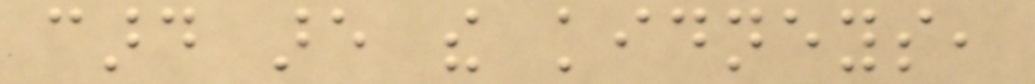card are the kidneys,
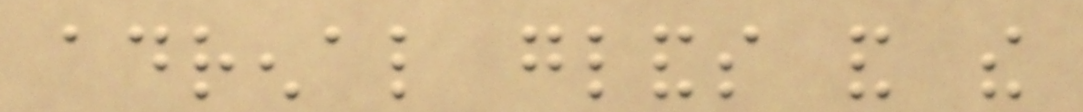adrenal glands and the
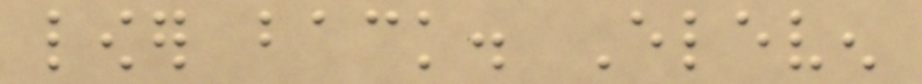lower back. Eleven
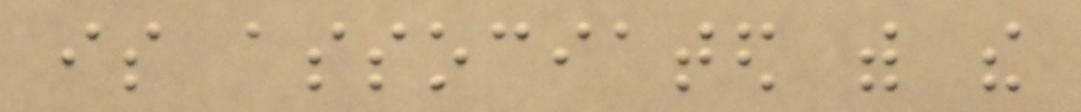is associated with the
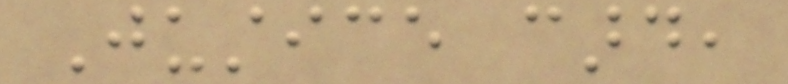Justice card,
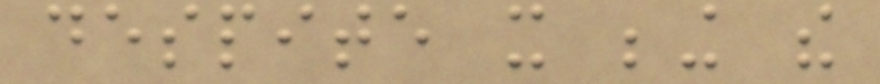despite it being the
